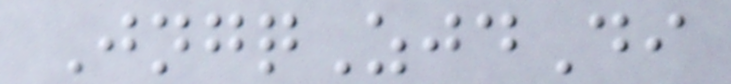JngqZjdDi
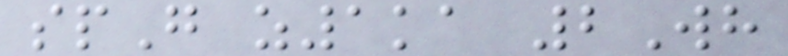spG z1ka 2Wh
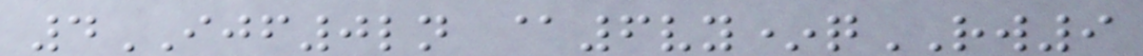4IJF0ln @6vy*qRW9
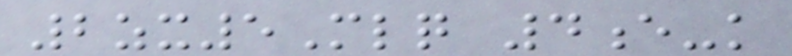2zx5Mlq 4e-k
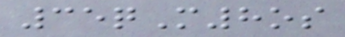35qM8os
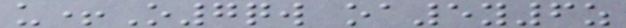u+O7qw oa5y6z
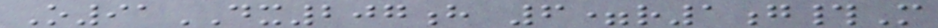O91DX207h 6=r1g#M
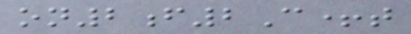on2f2C+t
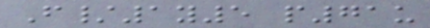F/1y5 p71u
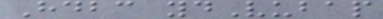Hdbc ydVubap
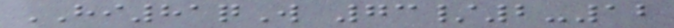HI81qW 73/2-12
